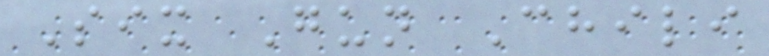Six Gun Chili
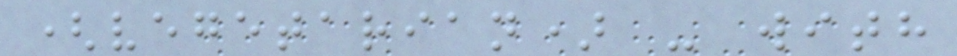(vegetarian) - with
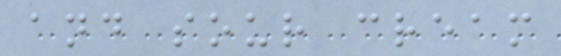and sour cream
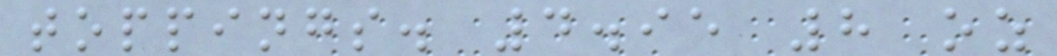toppings. 4.95 8 oz
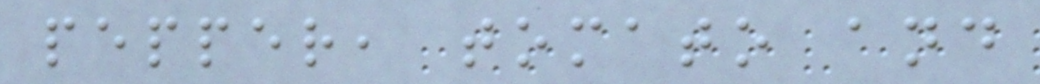pepper, tomato and
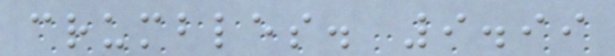crumbles. 9.99
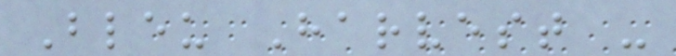Bleu Harvest -
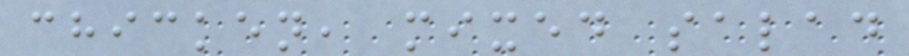chicken, mixed salad
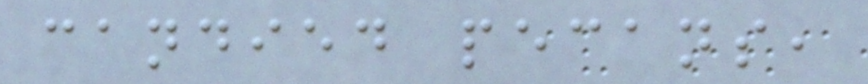candied pecans,
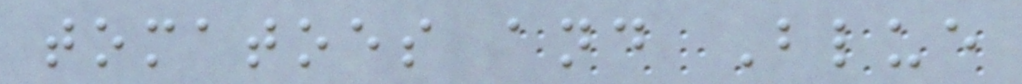tomatoes and Blue
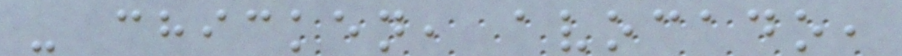- chicken, avocado,
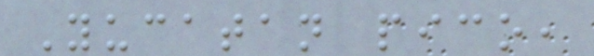Yucatan pico,
